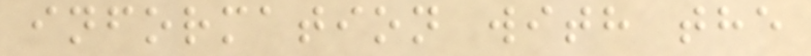information with the
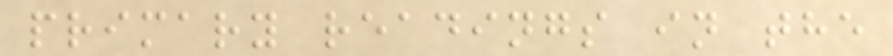primary readings in the
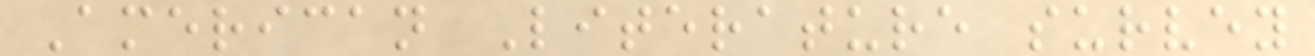American Literature survey
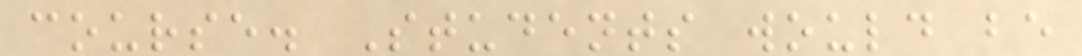course. Students would be
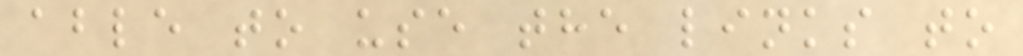able to use the links to
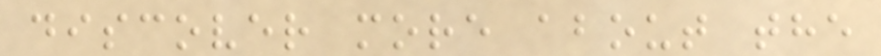discover more about the
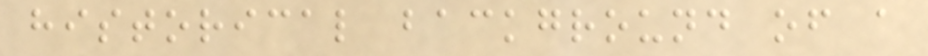historical background of a
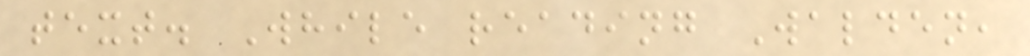text. While reading Walden,
